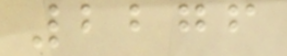2276
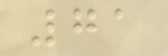71
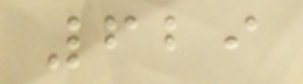629
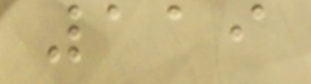119
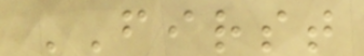FIRST
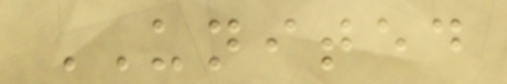UNITED
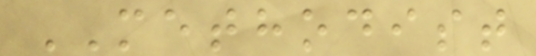METHODIST
